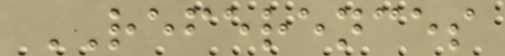REFERENCES
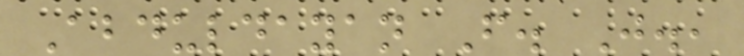Abduldayan F. J.,
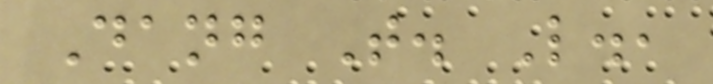Dang T. L.,
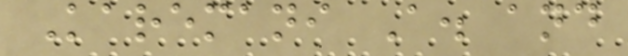Karemani A. and
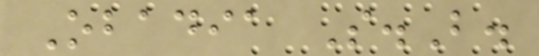Obadia S.B.
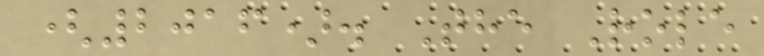(2016). The Role
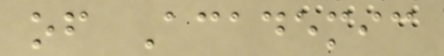of Academic
